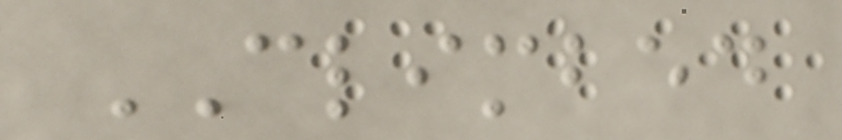CLIMBED
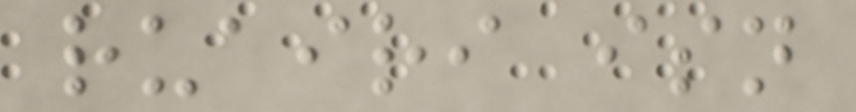ruairi isn
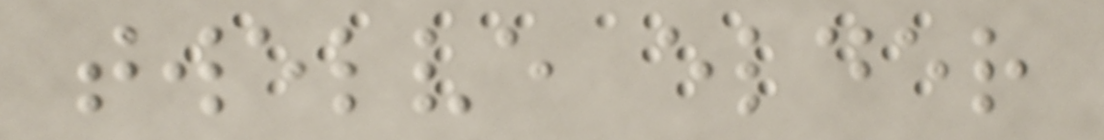twelve elder
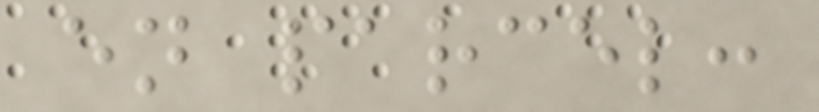en parcel:
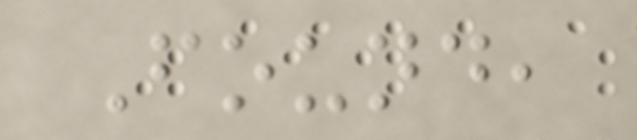Found,
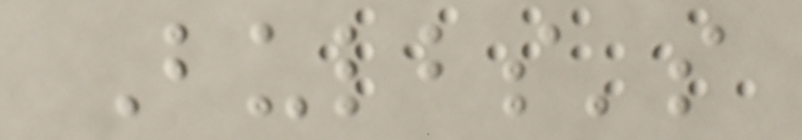Bulbs's
